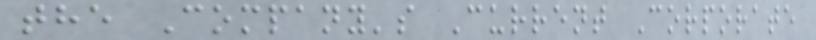the Company's Current Corporate
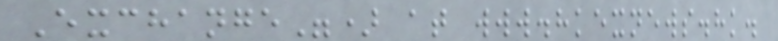Exchange") at www.hkexnews.hk.
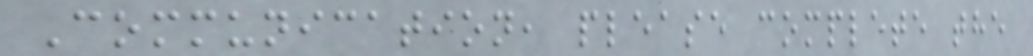Communication, please complete the
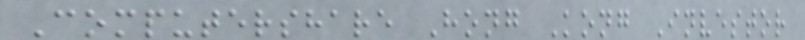Computershare Hong Kong Investor
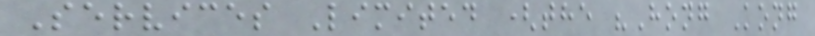Services Limited (the "Hong Kong
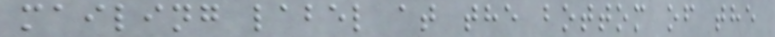mailing label at the bottom of the
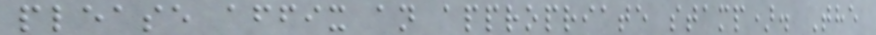please affix an appropriate stamp). The
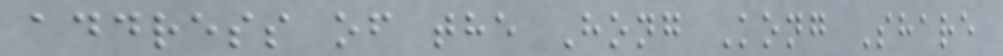address of the Hong Kong Share
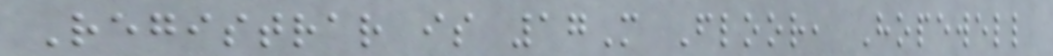Registrar is 17M Floor, Hopewell
